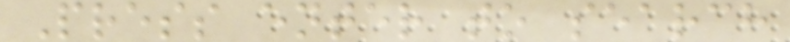Press enter to search
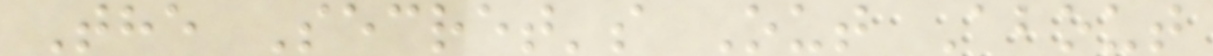The Secret's Out About
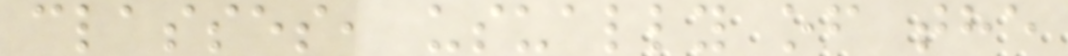classes, usually of the
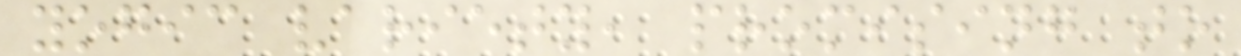yogic variety, promising to
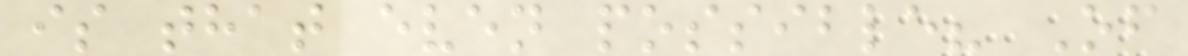is that even possible? Of
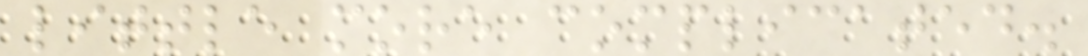little more complicated.
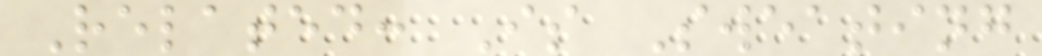Related: Is Sweating
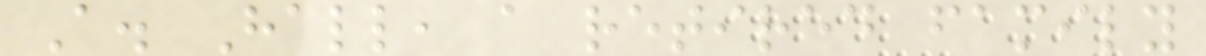A. Hall, a retired family
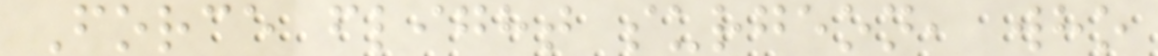Force flight surgeon, who
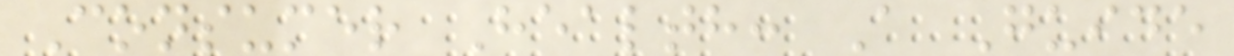Consumer Health: A Guide
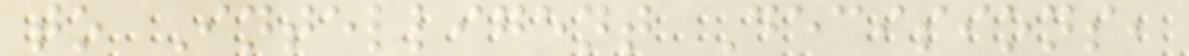to Intelligent Decisions,
